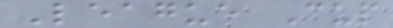League Cup
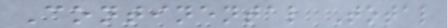Continental Total
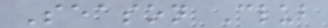Season Club
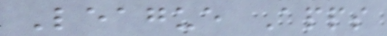League Apps
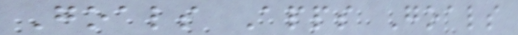Goals Apps Goals
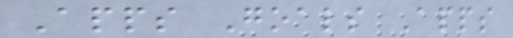Apps Goals Apps
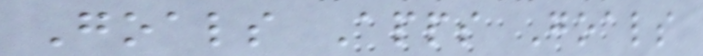Goals Apps Goals
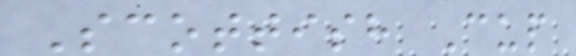Scottish Cup
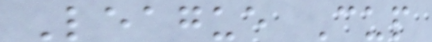League Cup
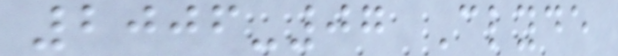2006-07 Clyde
